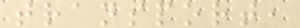transport,
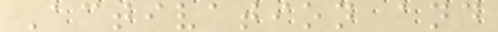Activation and
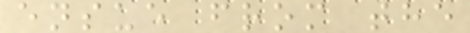ensue from the
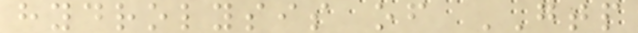hydrolysis of GTP
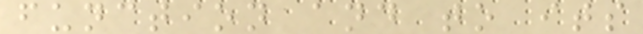function and to its
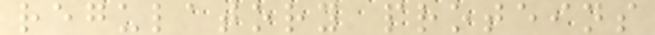regulatory proteins
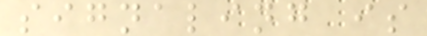signaling is
